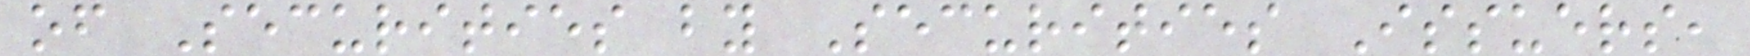of Securities by Securities Issuers,
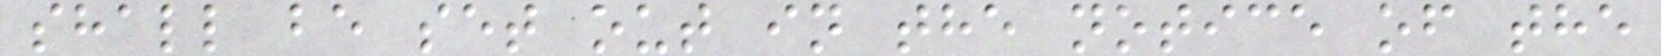shall be set out in the notice of the
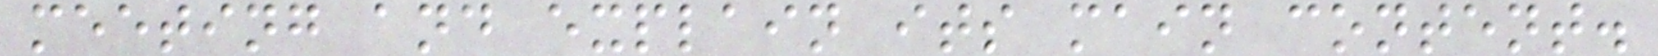meeting and explain its main content.
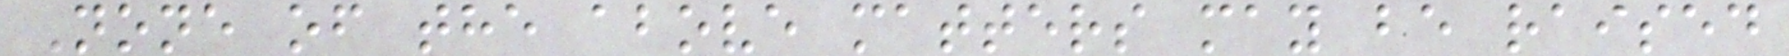None of the above matters may be raised
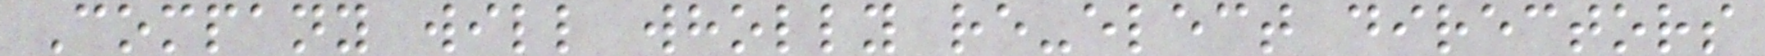Company will wholly re-elect directors
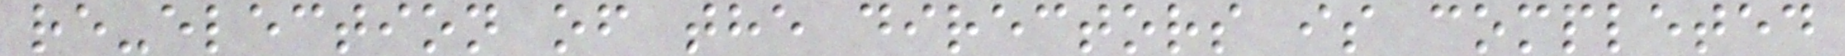re-election of the directors is completed
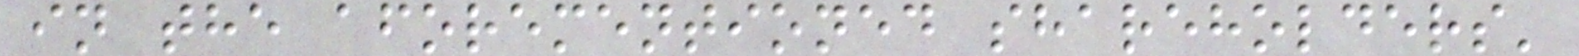in the aforementioned shareholders'
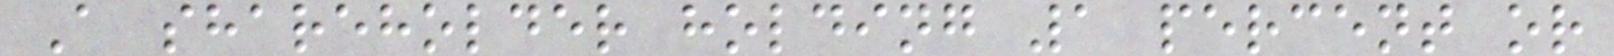A shareholder holding 1 percent or
